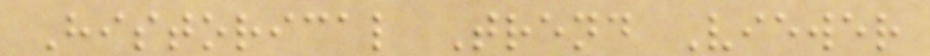Historical Trend Viewer
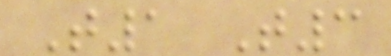T1 T3
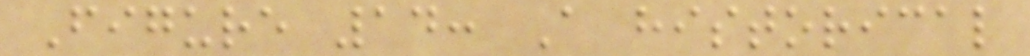Figure 14: A historical
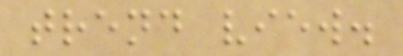trend view.
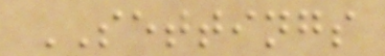SETTINGS
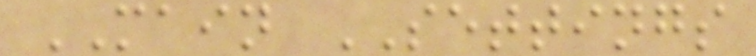MAIN SETTINGS
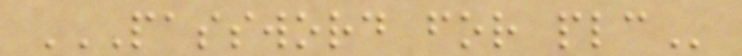PASSWORD FOR PLC
